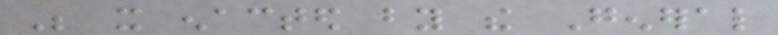Be it enacted by the General
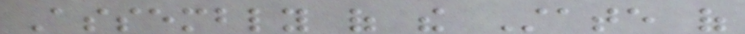Assembly of the State of
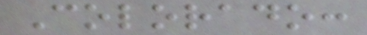Colorado:
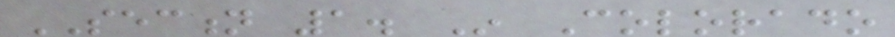SECTION 1. In Colorado
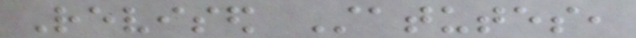Revised Statutes,
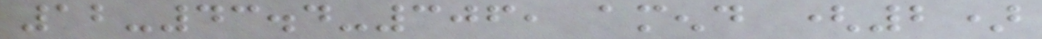12-43.4-306, amend (2)
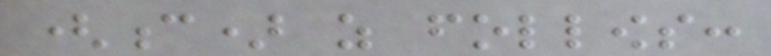(c) as follows:
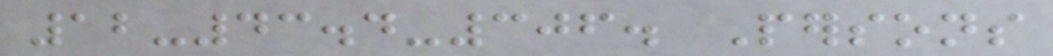12-43.4-306. Persons
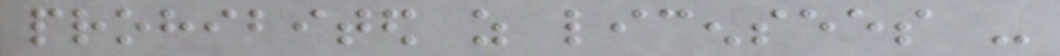prohibited as licensees -
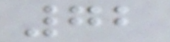72
